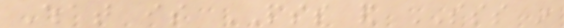What is PSS and SSS in
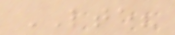LTE?
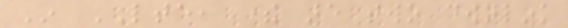In LTE, there are two downlink
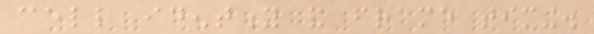cell identity and frame timing.
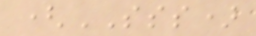(SSS)
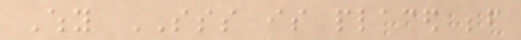Why SSS is placed before
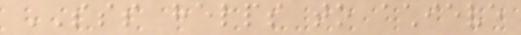SSS helps to achieve
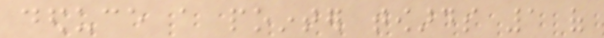deduce a pointer towards 1 of
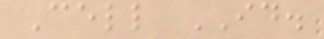Cell ID.
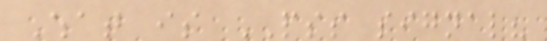What is PSS signal?
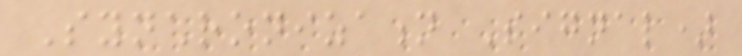Synchronization Signal)
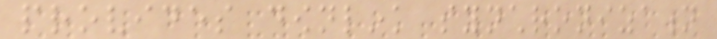provides downlink synchronization
